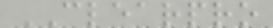CLEARPRO
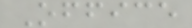Office
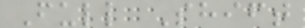Full Shift
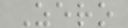Zero
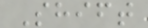Shift
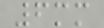6mm
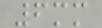6mm
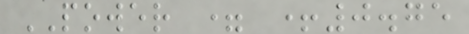POWER = +0.75
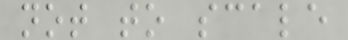not to scale
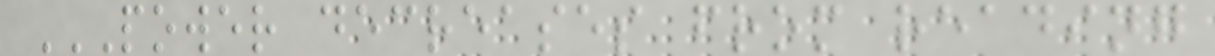POWER DECREASES FROM READING
